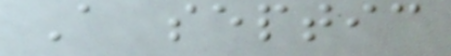A septic
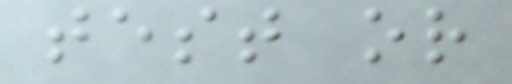test or
